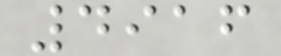4916
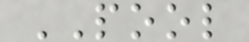POOL
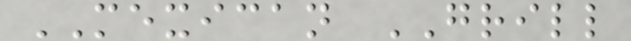MEXICAN GRILL
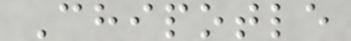Chipotle
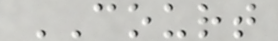COURT
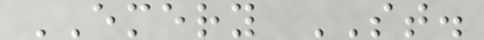EMERY ST.
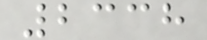2338
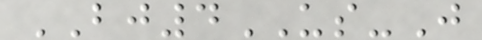BJ4US-J
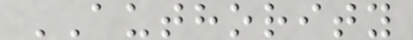AUTHORITY
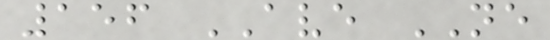156 AVE NE
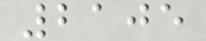2105
